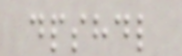dpshdl
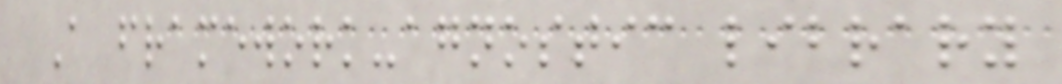A framework-agnostic library
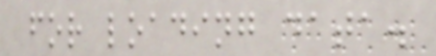for loading data.
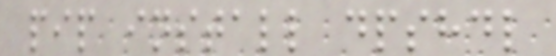pip install dpshdl
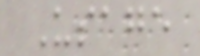Usage
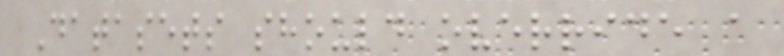Datasets should override a
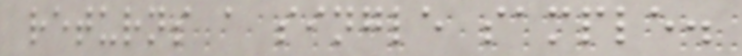returns a single sample.
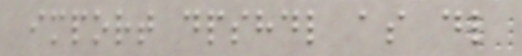import dpshdl as dl
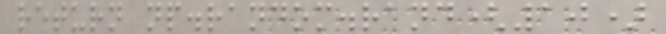return np.random.rand(10)
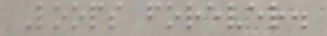Loops forever.
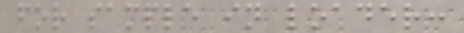for sample in loader:
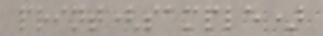print(sample)
